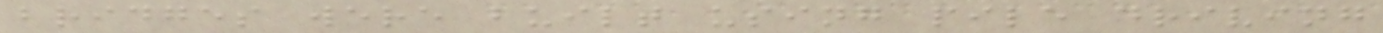bridges were built using pile driving
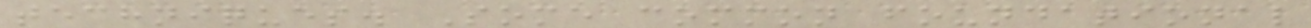techniques. Some common foundational
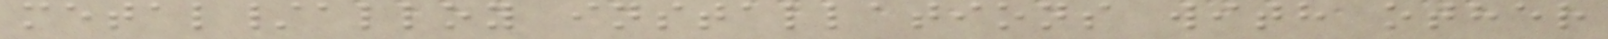metal/alloy installations with other
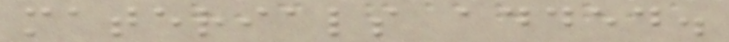materials added.
